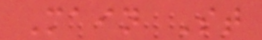Main St
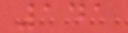141
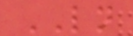LN
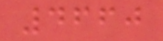4660
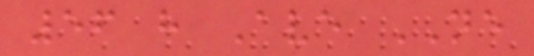56 h Ave NE
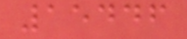15446
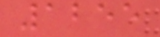1255
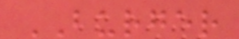BURGER
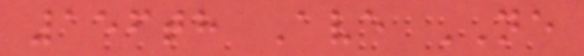156th Ave NE
